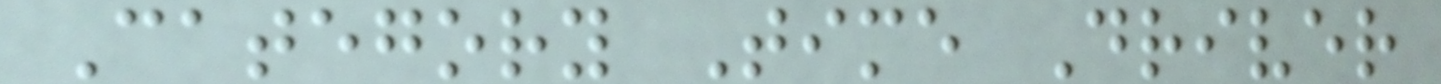Category Time Driver
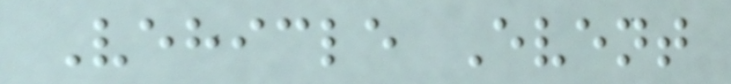Vehicle Event
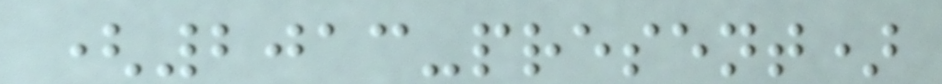(2013-present)
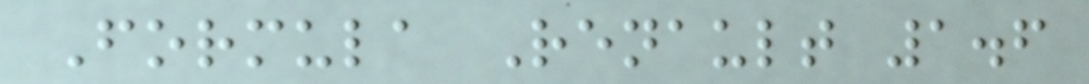Formula Renault 1.6
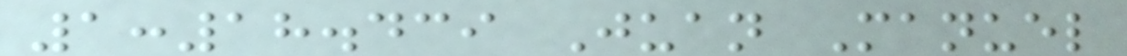1:18.439 Juan Manuel
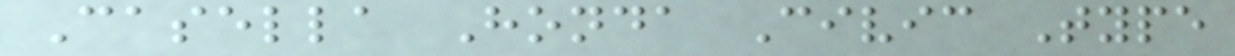Casella Honda Civic Type
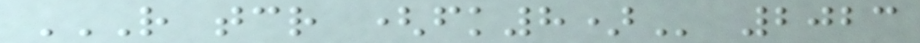R TCR (FK8) 2023
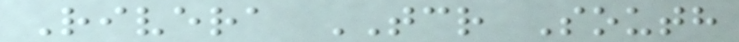Rivera TCR South
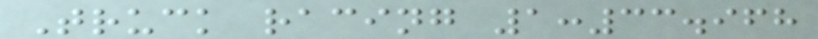Truck racing 1:33.968
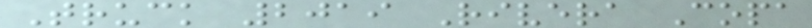Truck 2019 Rivera Copa
